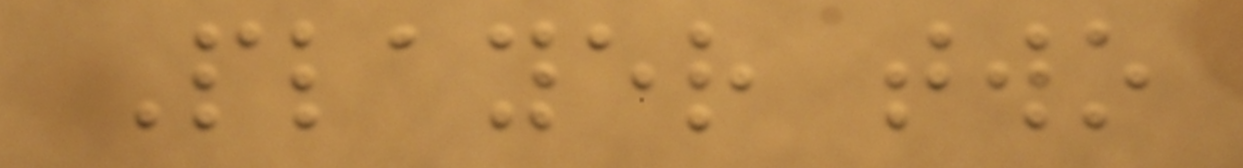Player two
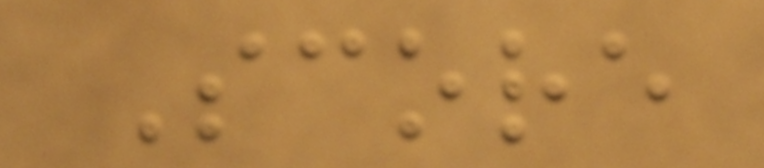Score
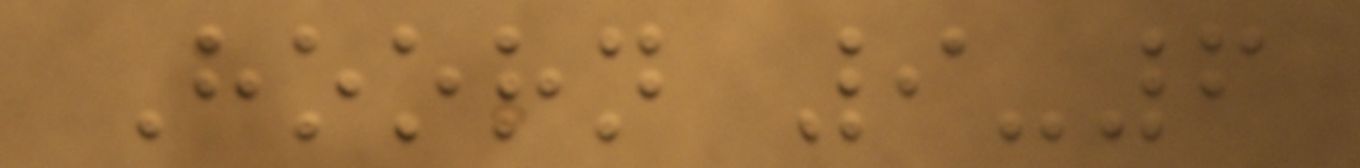Hoorn 9-6
